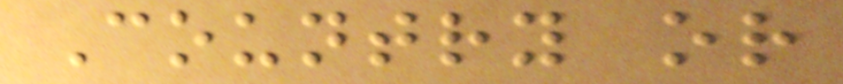Country or
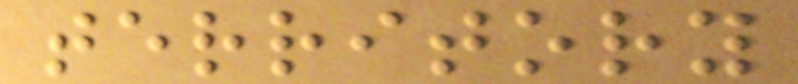territory
